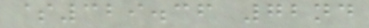$329.36 72nd
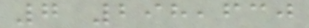7 298,630
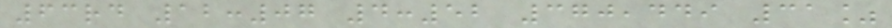63rd 12:07 4:52 370,449 31%
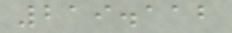219.112
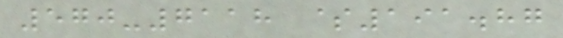570-7118 $191.87
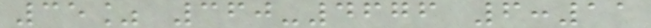35% 360-4676 6:11
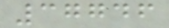37746
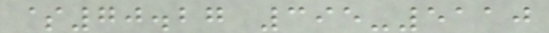$70.27 395-5110
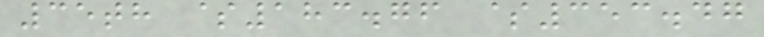35th $183.76 $353.47
